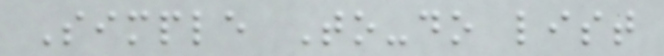Simple To-do list
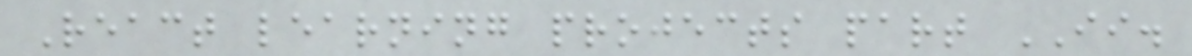React learning projects part II.
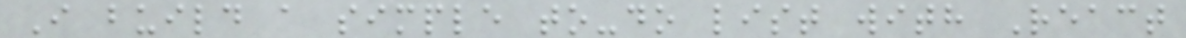I build a simple to-do list with React
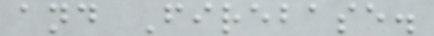and Firebase.
